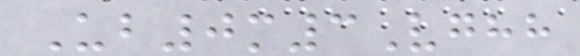Ub0m3Vghh
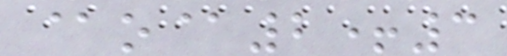@o@2+3
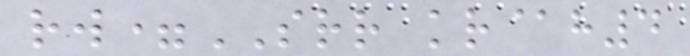rw=SRR kr@h4
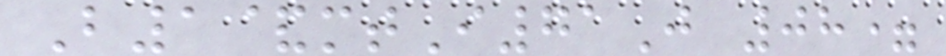B1&mtI71J 08=
